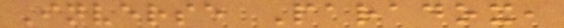Inverse Paradox,
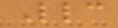Llc
